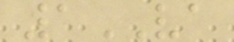1VA
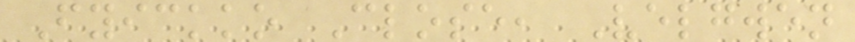Fyickko Close, Velgwen
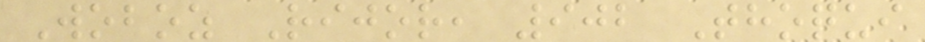Woboz Rijor, 902 Thoqui
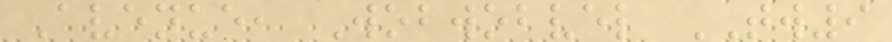Avenue, Wobwobvel TW9
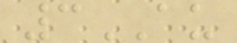3AU
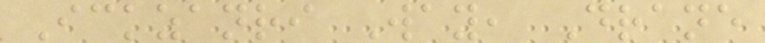Ickzanri Way, Drane
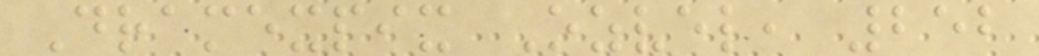Dramexpix Ozvel, 252
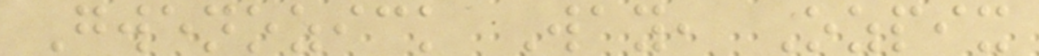Gwenozick Way, Ozpix
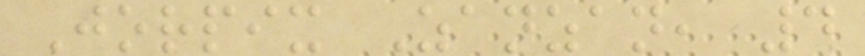Jorpix Zanzan, 4
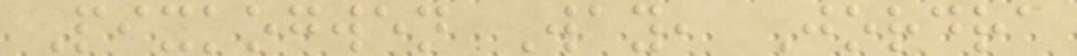Pixkogwen Way, Jordra
